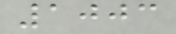1003
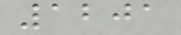1201
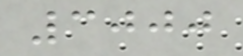3000
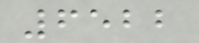6522
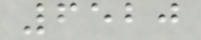6520
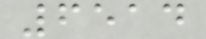6514
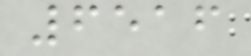6516
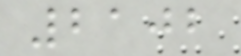2102
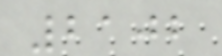2102
